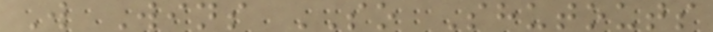W Wins SO Shutouts
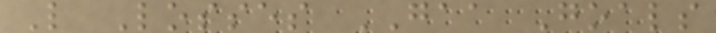L Losses GAA Goals
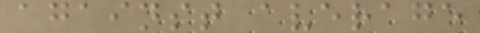against average
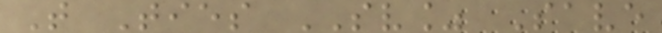T Ties SV% Save
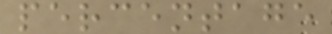percentage
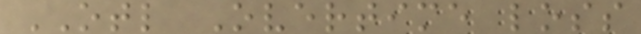OTL Overtime loss
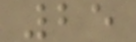25
